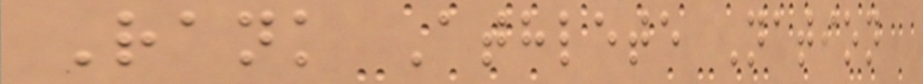Rank Athlete Nation
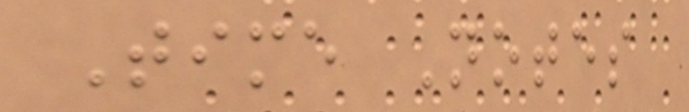Time Notes
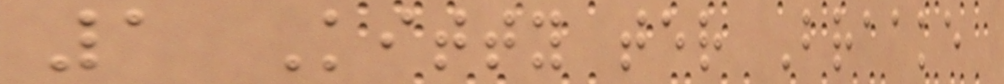1 Kitty ter Braake
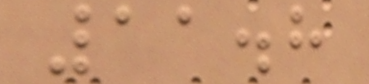11.8
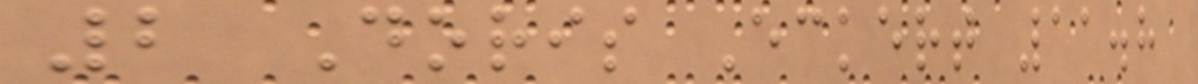2 Doris Eckert 11.8
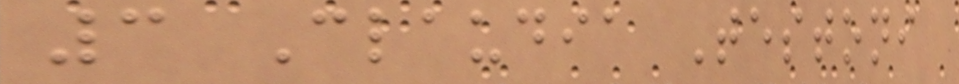3 Claudia Testoni
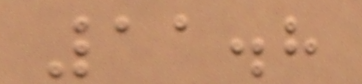11.8
